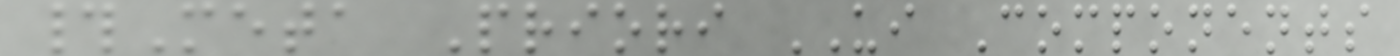#Meta Priori UI Components
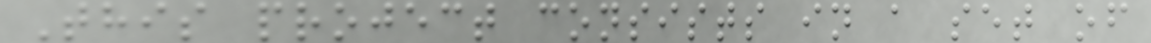This project consists in a set of
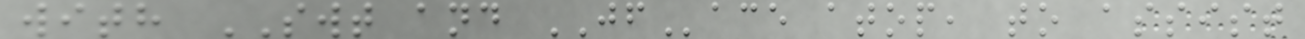with SWT and JFace atop, to assist
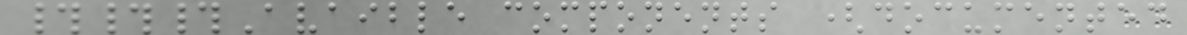###Avaible components (documented
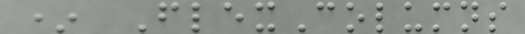* FlexColumns
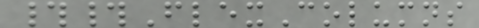##FlexColumns
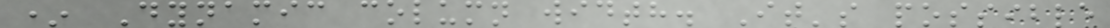* Dynamic column width. It's possible
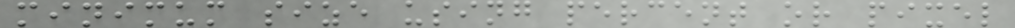minimum size using percent or pixel
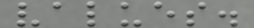values.
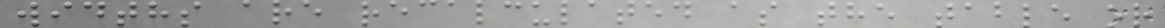widths are recalculated as the table or
